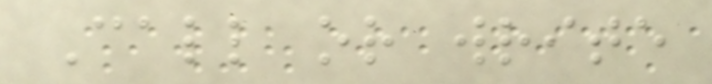Call or write
